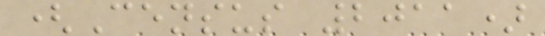(Census 2011)
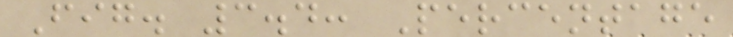Fig. 3.4: Percentage
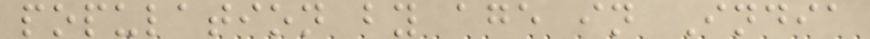population by age in India
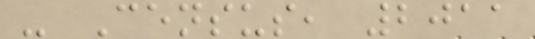- Census, 2011
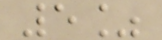5%
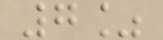7%
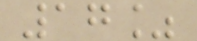17%
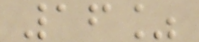16%
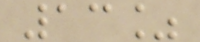13%
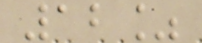12%
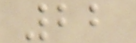22
